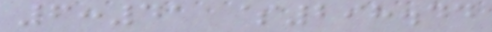6:41 $298.44
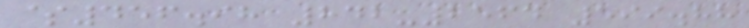$456.98 842-2564 599.88
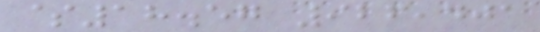$18.57 926,401
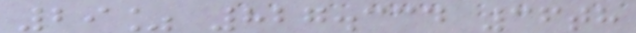29% 827.334 36th
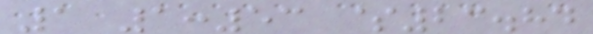1 1:53 $23.84
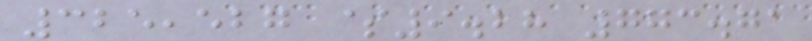325,527 $9.28 773.71
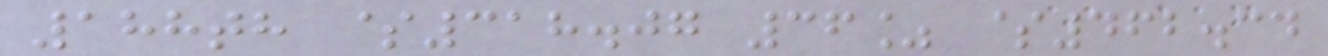188th $318.07 36% $462.34
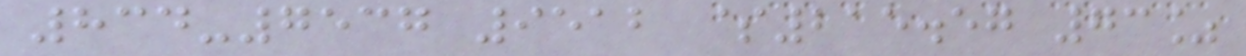834-7537 9512 $215.57 73%
